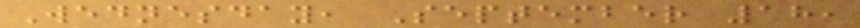Wednesday, September 18,
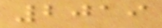2019
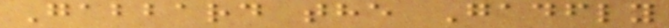Gabbard the Gadfly
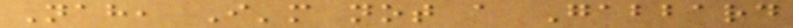Nah, I'm not a Gabbard
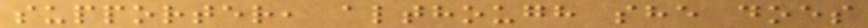supporter, although she does
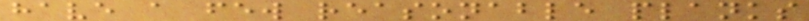have a few reasonable planks
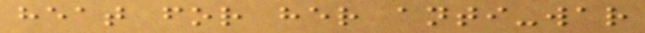heat for her anti-war
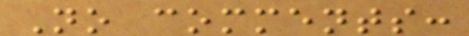No comments:
